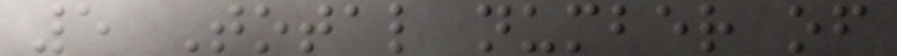5 Total number of
